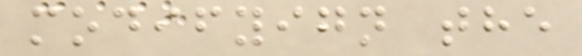modifyign the
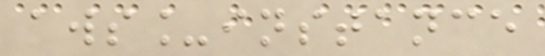aws_instance
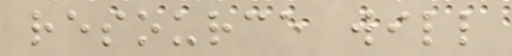resource will
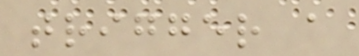trigger a
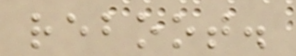reboot.
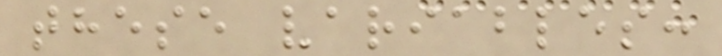these variables:
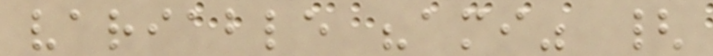variable "ami" {
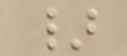}
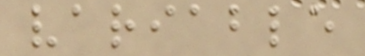variable
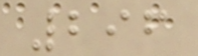296
